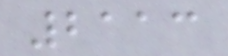2113
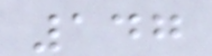147
